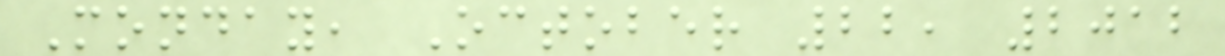Monday, October 22, 2012
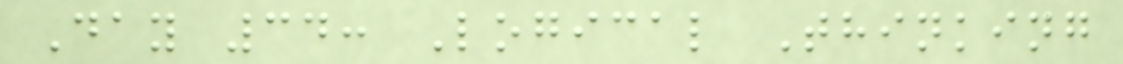Day 34: Logical Thinking
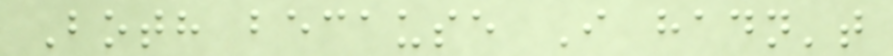Both because I hadn't
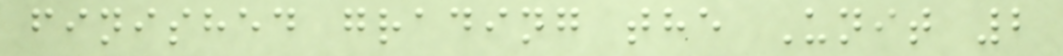finished grading the Unit 2
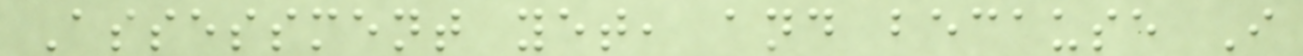Assessment yet, and because I
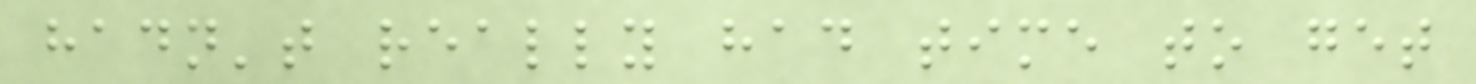hadn't really had time to get
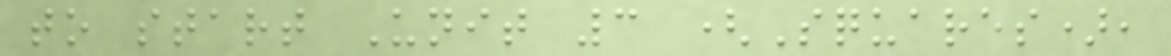to start Unit 3 (Squares),
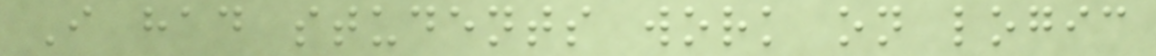I had students work on logic
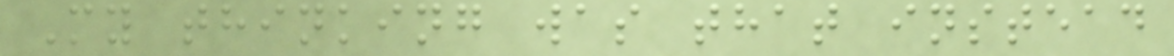My thinking was that instead
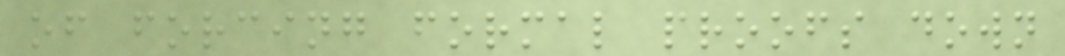of forcing formal proofs down
